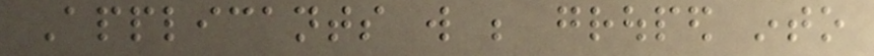Applicants will be grouped into
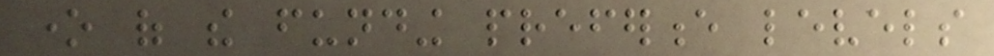one of the funding preference levels
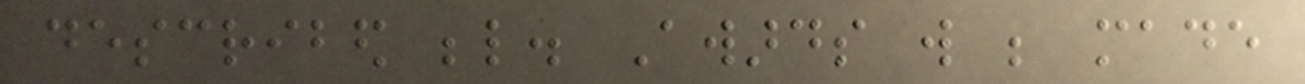described below. Awards will be made
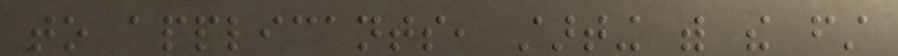to applicants, starting with the first
